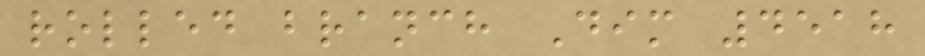rolled branch Dim 4518
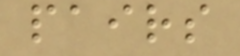pairs
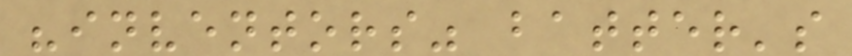"inventors" batter's
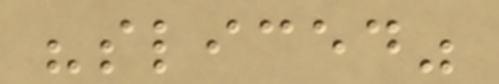"sliced"
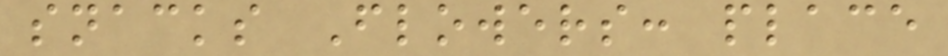snacks Flowers: place
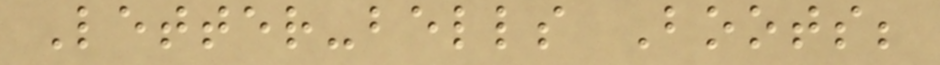Letter-bells Boots;
